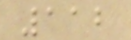112
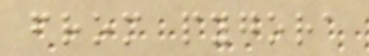from pygora
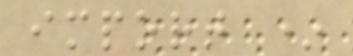import *
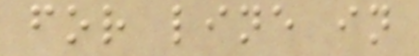for line in
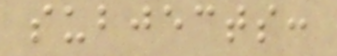subjects:
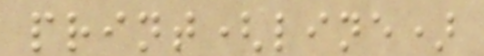print(line)
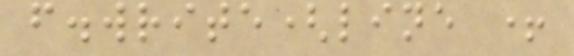f.write(line +
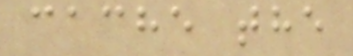cache the
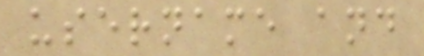username and
